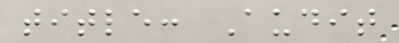title: Audit
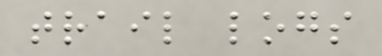trail logs
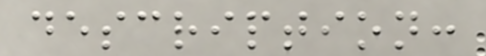description:
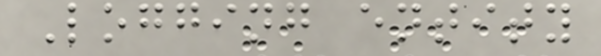Logging entity
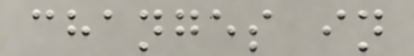changes in
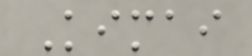Kimai
